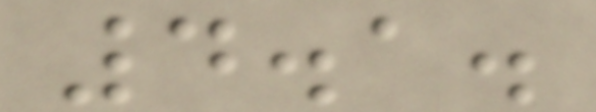4.1.
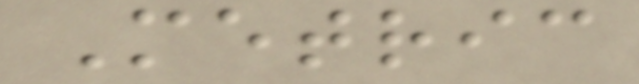Metric
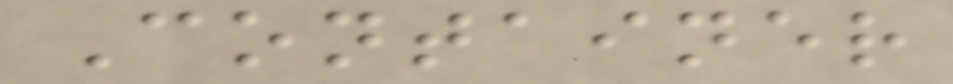Container
